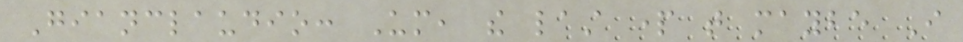Gianclaudio: Um, the last part that maybe I
